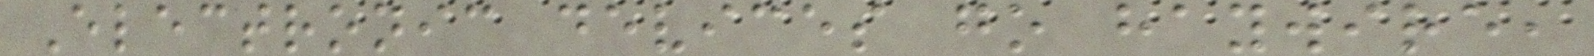Electronic devices go haywire,
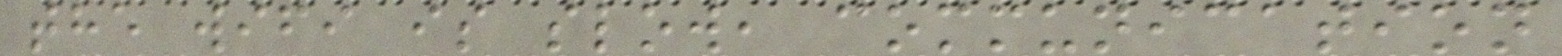the wifi is slow, communication
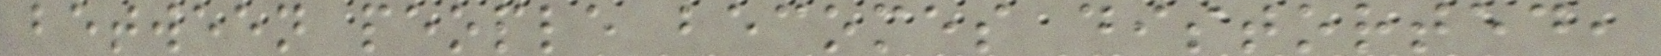between people becomes distorted,
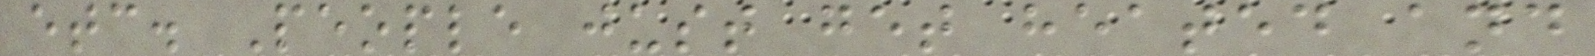etc. People just get heated and
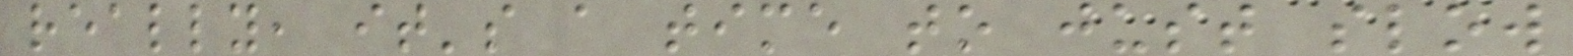really, it's a time to just slow
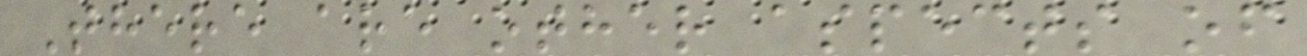There are other aspects of
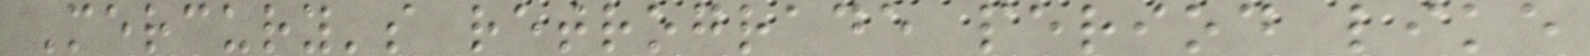Mercury's retrograde period like
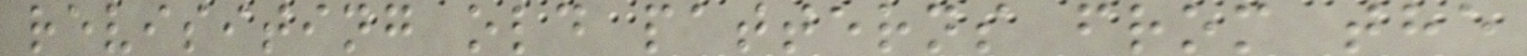revisiting old patterns from the
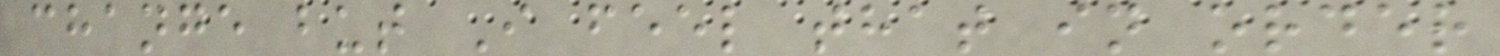change but I feel that in order
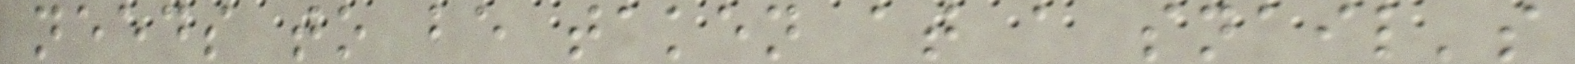needs to be taken at a snail's
